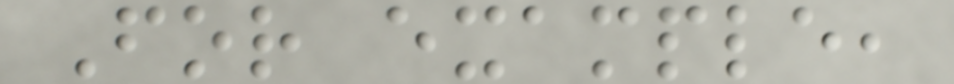For example,
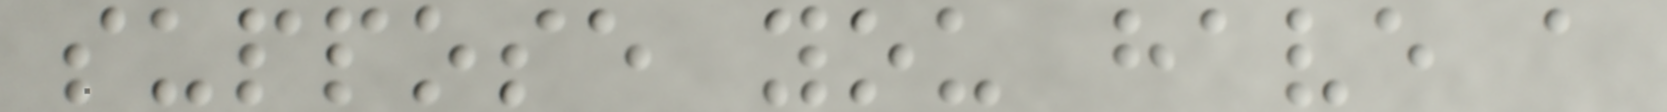suppose you have a
